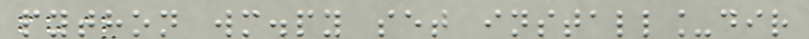python wm.py set install_dir
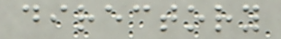directory
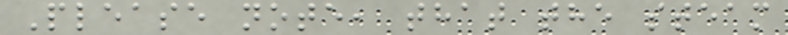Please note, that the steam
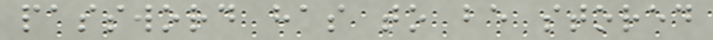password has to be stored
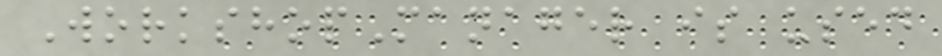WorkshopManager is used
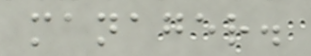manager.
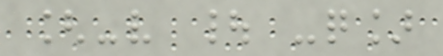[-v | -q]
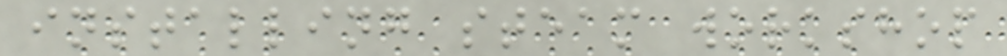installing steam workshop
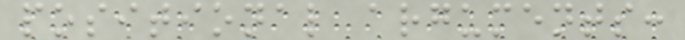positional arguments:
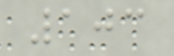103
